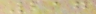217
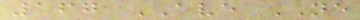167 AVE NE
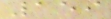159
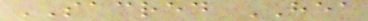SACRED HEA
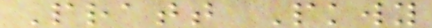Pratt Pkwy
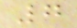7
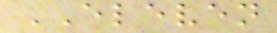ELEVEN
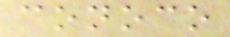conoco
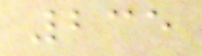235
